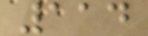114
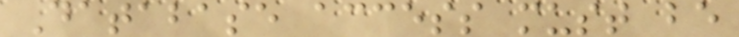Database access must be
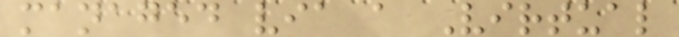managed via a Virtual
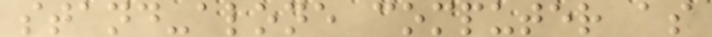stand-alone computer as
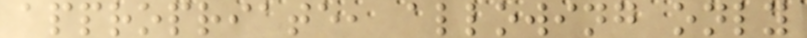appropriate, allowing only
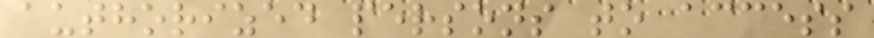authorized persons to access
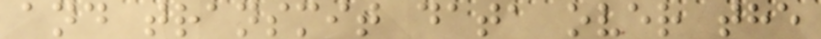and transmit data over the
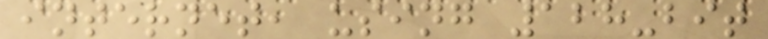internet, using 128-bit
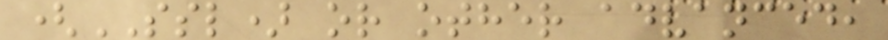(SSL) or other advanced,
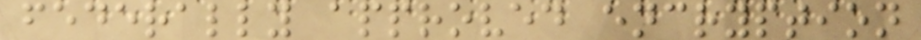federally approved encryption
